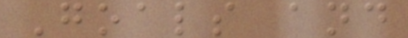Goals and
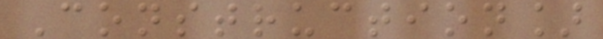Construction]
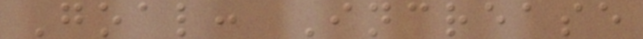Goal: Increase
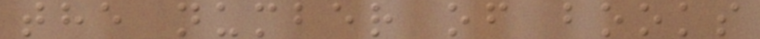the number of books
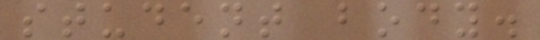student body.
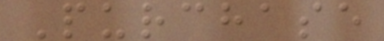Purchase
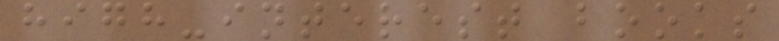high-interest books
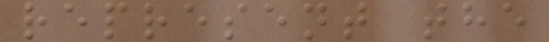represent the
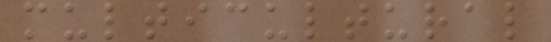multicultural
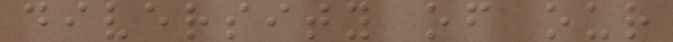diversity of our
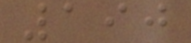190
